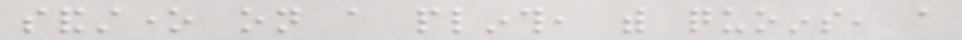sandstone on a plinth, with quoins, a
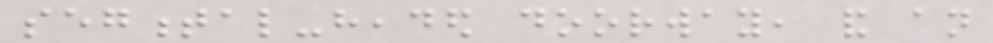segmental-headed doorway, and an
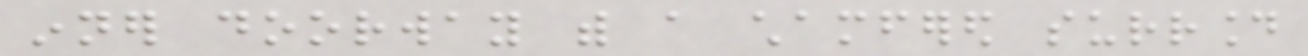inner doorway with a chamfered surround
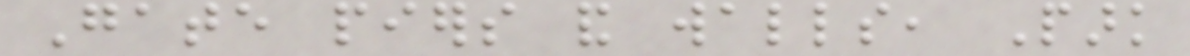Gate piers and walls, Park
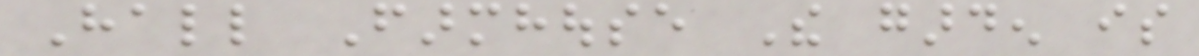Hall Farmhouse The garden is
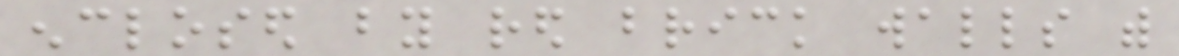enclosed by red brick walls with
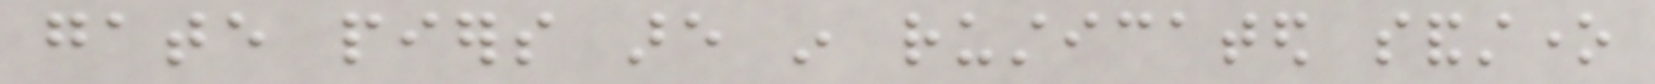gate piers are in rusticated sandstone
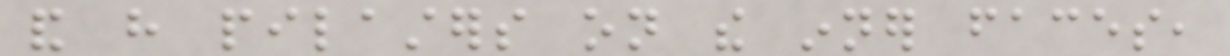and have pilasters on the inner faces,
